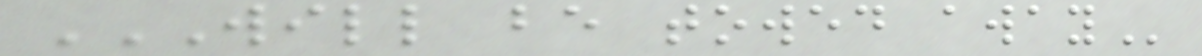WILL BE TOWED AWAY
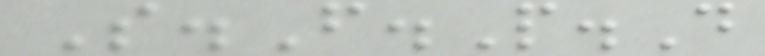S.F.P.D
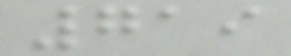719
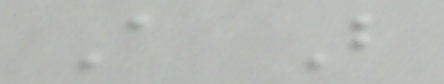A B
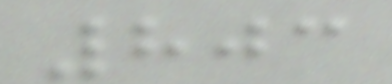803
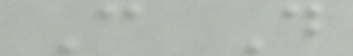C D
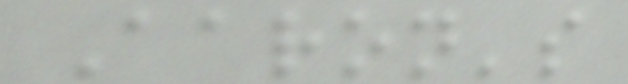Aaron's
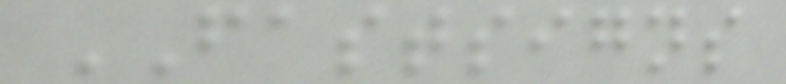FASTSIGNS
